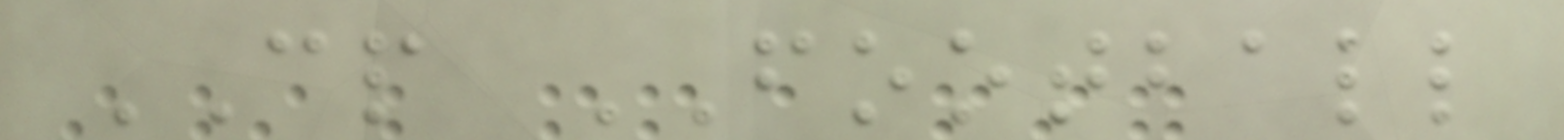CP FOOTBALL
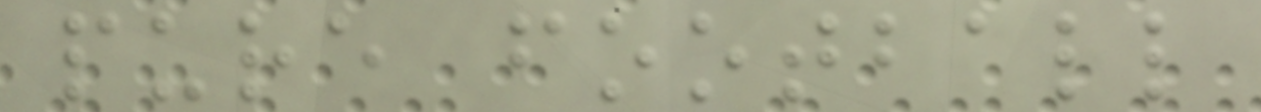pure football
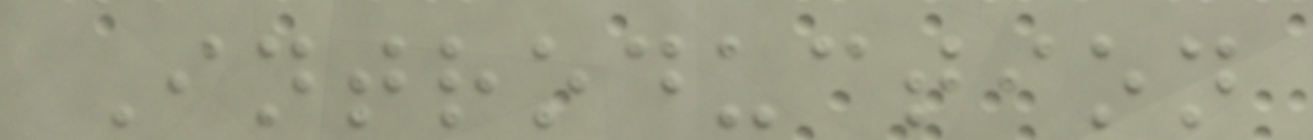Introduction
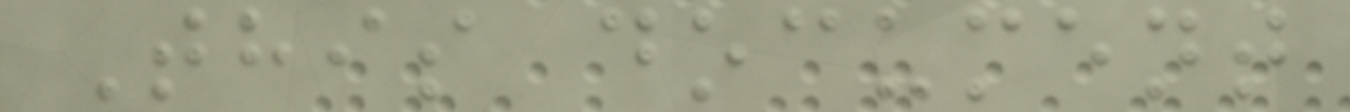This document
